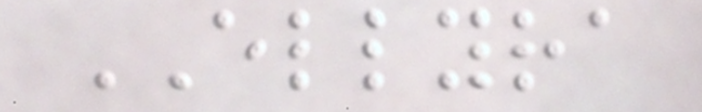ELLYRA
